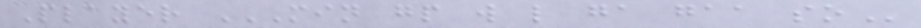Player MIN GP W L GA GAA SO
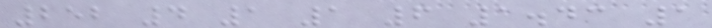252 4 1 1 6 1.43 1
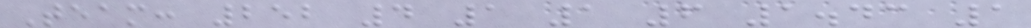Team: 252 4 1 1 6 1.43 1
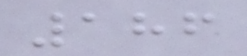186
